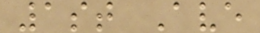1st Ave
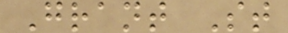Grant St
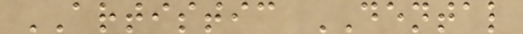ARTISTIC DENTAL
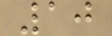10
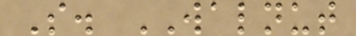S. WALNUT
